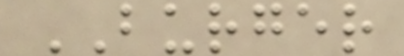BURGER
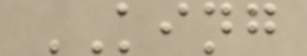KING
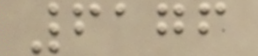6176
